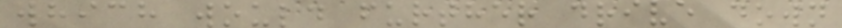which would further drive down
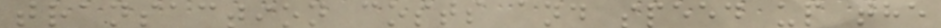transaction costs and speed up the
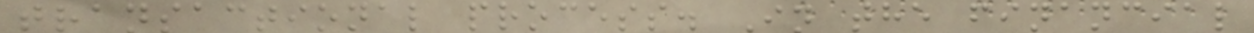transactional process. In the financial
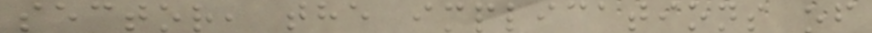sector, the implications of
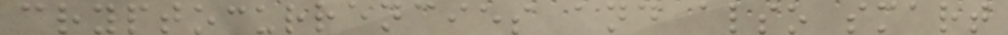cryptocurrencies and also smart
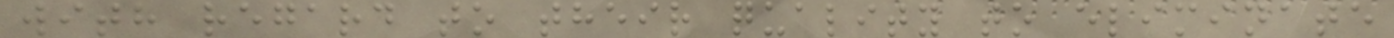with regard to their quality to eliminate
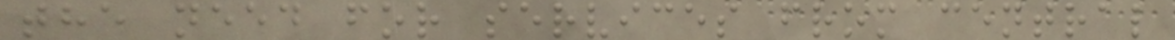the need for services from central
